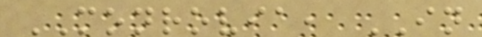MONROVIA, IN
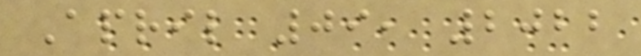April 09, 2022
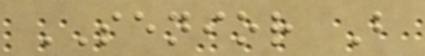SENIOR B
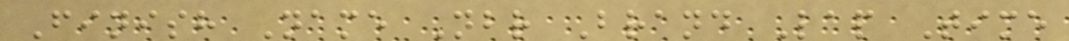Finish Name Nbr Brand Lap Time
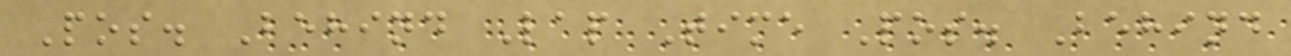Pos. Behind Lap Time Pos. Behind
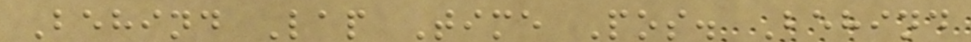Behind Lap Time Pos. Behind
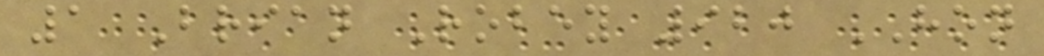1 Brian Robey 920 HON
